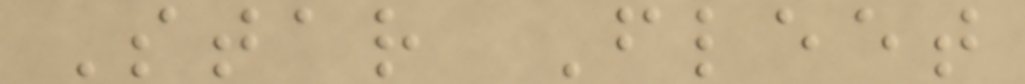Star Fleet
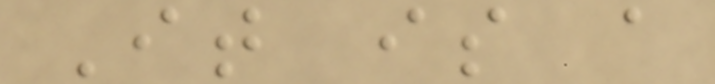It is a
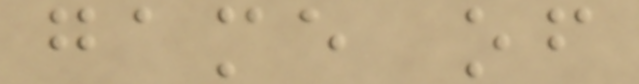game of
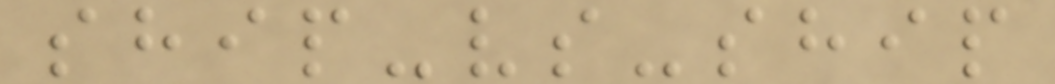ship-vs-ship
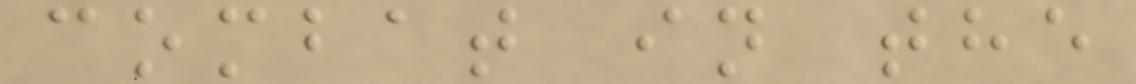combat in the
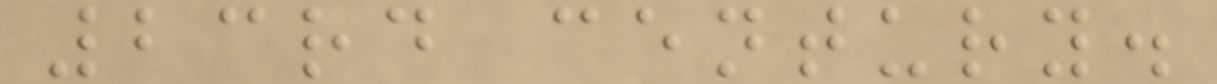23rd century.
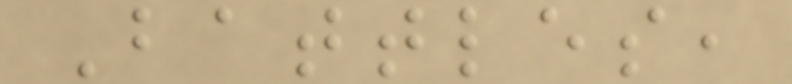Battles,
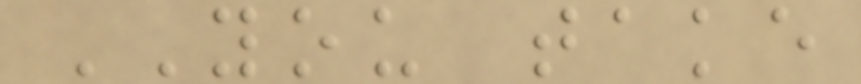YOU take
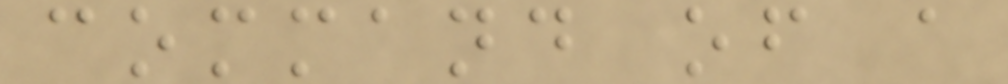command of a
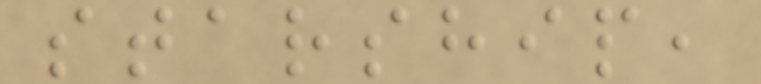starship,
